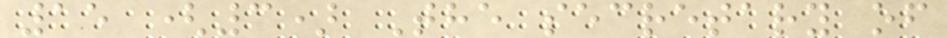15 (3) The secretary of
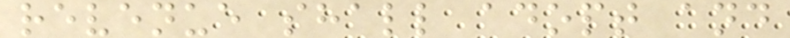revenue shall adopt and
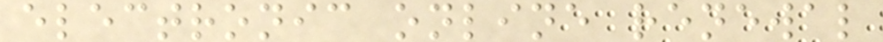electronic online renewal
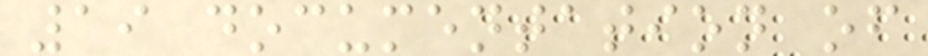19 documentation of
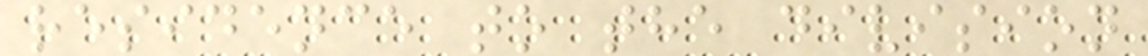residence to the division
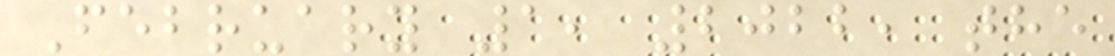February 1, 2022, the
